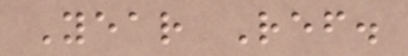Year Ref.
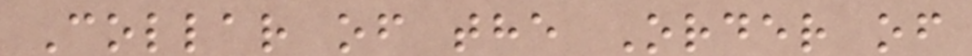Collar of the Order of
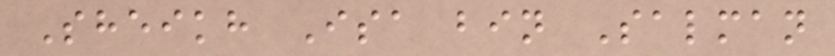Sheikh Isa bin Salman
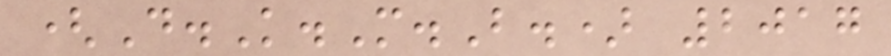(D.K.M.B.) 2017
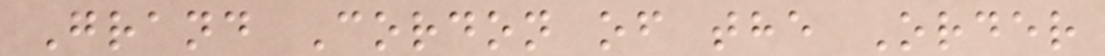Grand Cordon of the Order
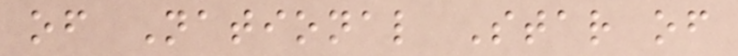of National Star of
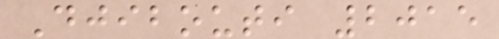Djibouti 2015
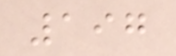197
